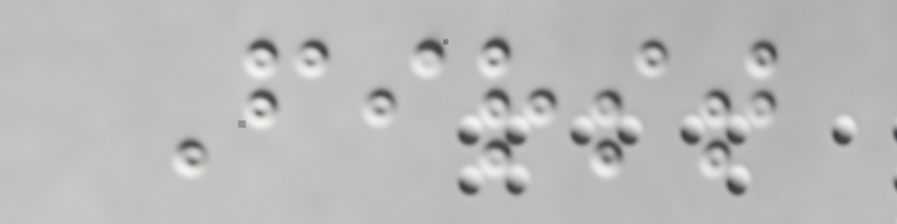First
